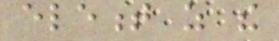element as the
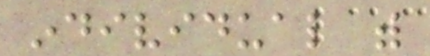individual with
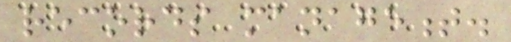records management.
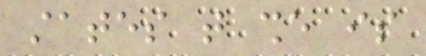states that she is
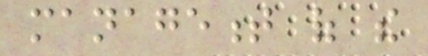management of the
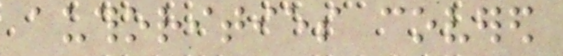authorities covered
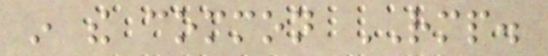in the common RMP.
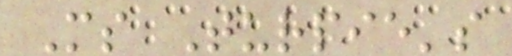Ms Turpie's
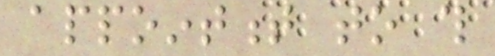appointment to this
